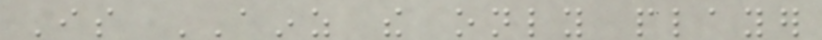Is AINZ the only player
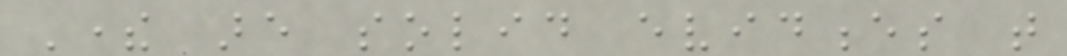There are solid evidences that
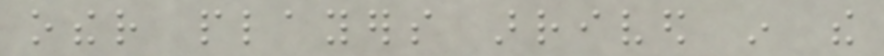other players arrived in the
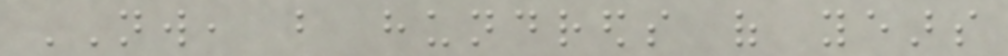NW, but hundreds of years
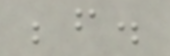before.
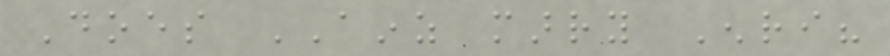Does AINZ marry Enri?
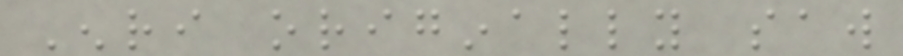Enri originally saw
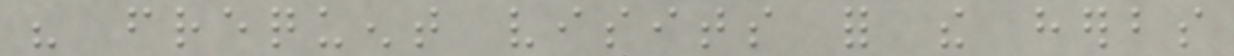his frequent visits for the herbs
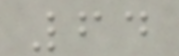64
